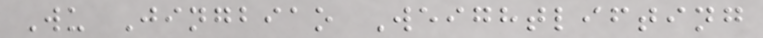Wu Jingbiao Weightlifting
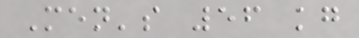Men's 56 kg
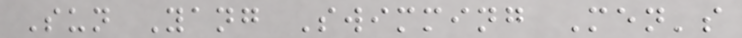Sun Yang Swimming Men's
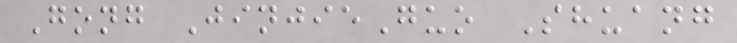Gong JinjieGuo Shuang
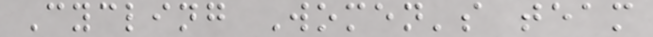Cycling Women's team
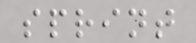sprint
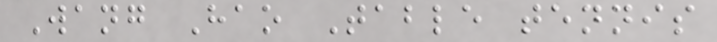Wang Hao Table tennis
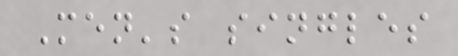Men's singles
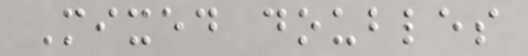Mixed doubles
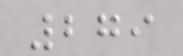279
